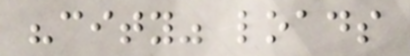"city" loads
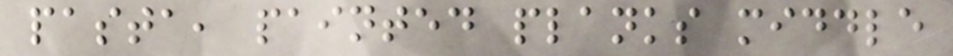pasta, painted planks middle
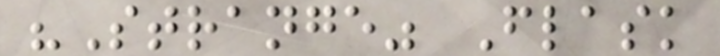"Strange" Flask
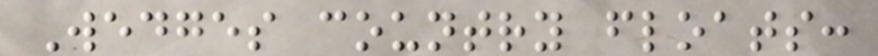Wedges country floats:
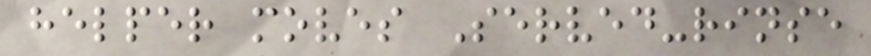helper moves Served-rinse
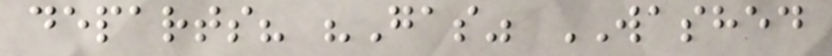departs? "Gas" WASHED
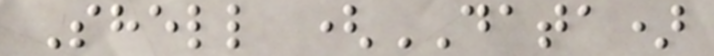Shell (DATA)
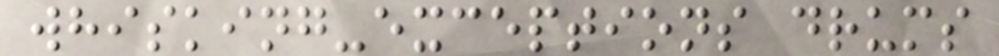whisking-exceptions drums
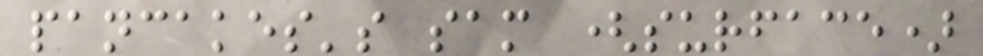pancakes's sam (surface)
